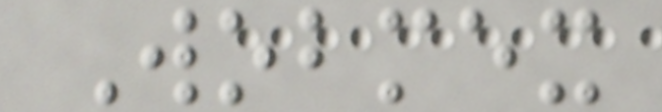Wobmex
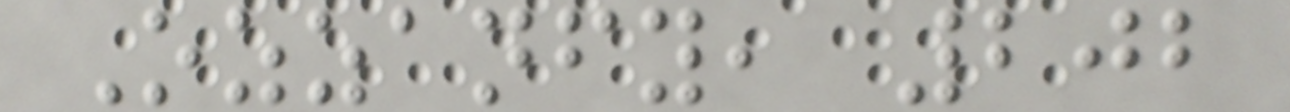Ozzanfy, 202
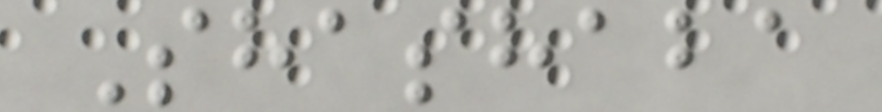Shashaba
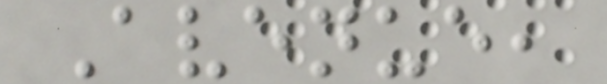Avenue,
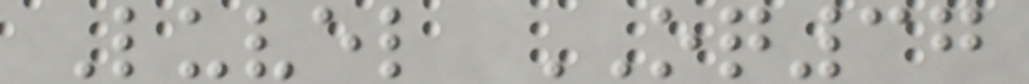Luvel OQ37
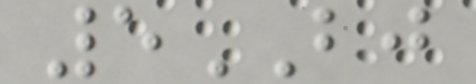5BJ
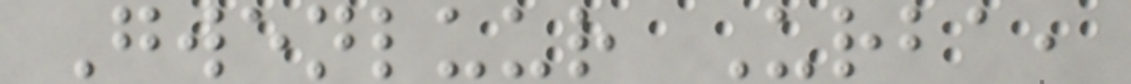Gwenluur Urba,
